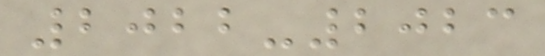2022-2023
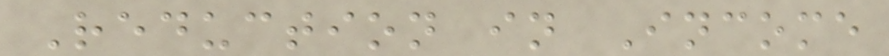Reduction in Income
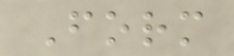Form
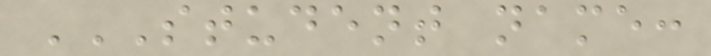STUDENT NAME:
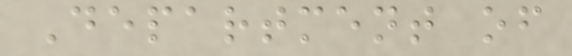Department of
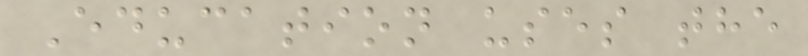Education uses the
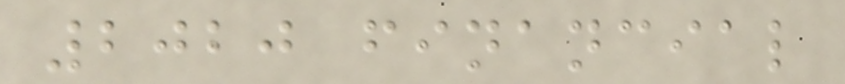2020 financial
